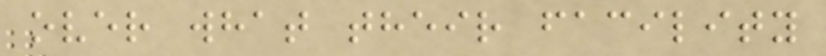over what their facility
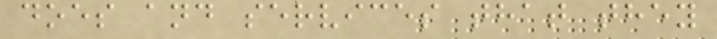does and services that they
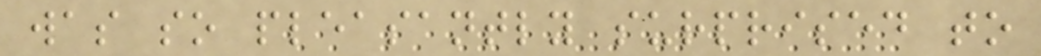was so pleasantly surprised to
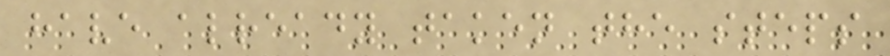have already taken the steps
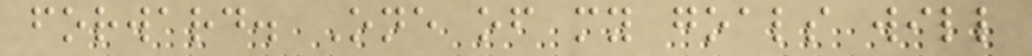forward. One of my goals will
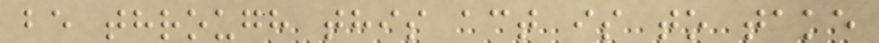be through this act is to take
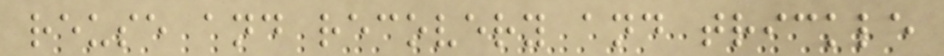reuse and recovery and trickle
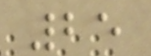25
